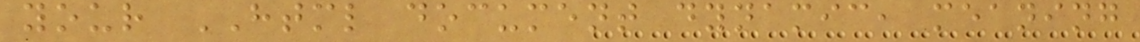your HTML document dynamic, meaning
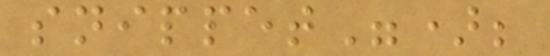snippet");
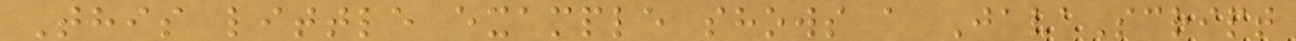This little example shows a JavaScript
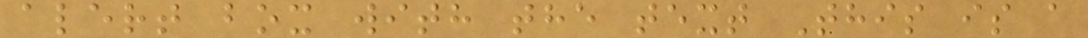alert box with the text This is a
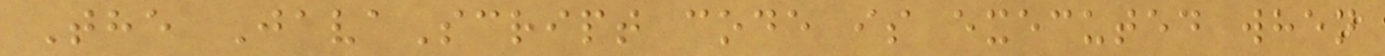The JavaScript code is executed when
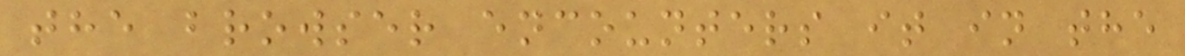the browser encounters it in the
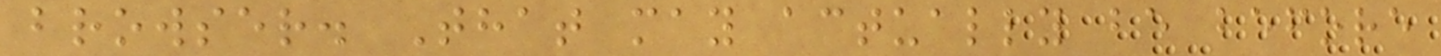browser. That may actually be before
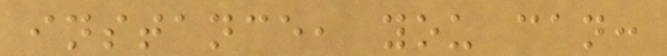instance, you can:
